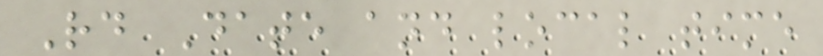Rd Date and local time
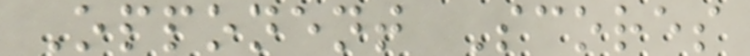Opponent Scores
